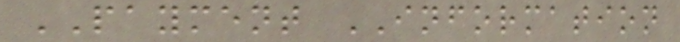PAYMENT INFORMATION
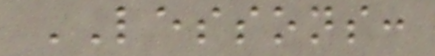LESSONS:
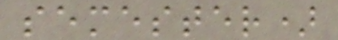semester)
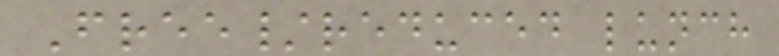Free/reduced lunch
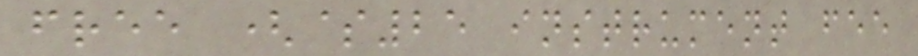free ($25 instrument fee
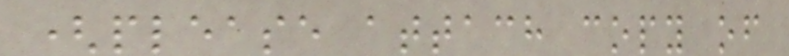(please attach copy of
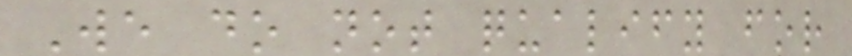We do not qualify for
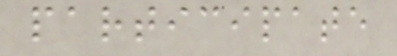participate
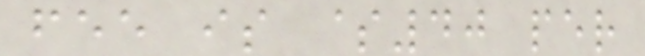fee is $40 per
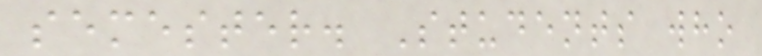semester. Students who
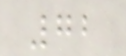72
